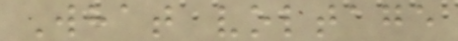What voltage
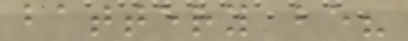battery be?
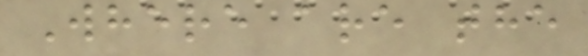Where are the
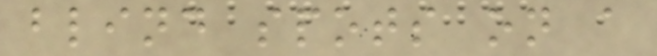blind spots on a
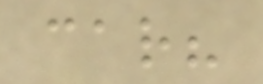car?
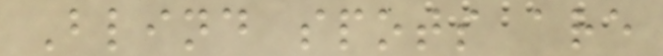Blind spots are
